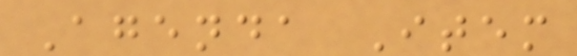Agenda Item
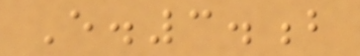E.3.b
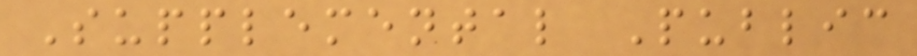Supplemental Public
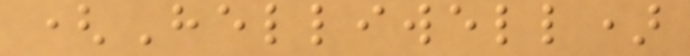(Helliwell)
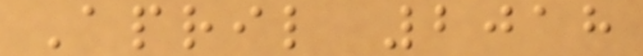April 2018
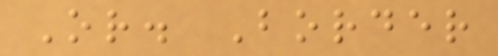Or. Border
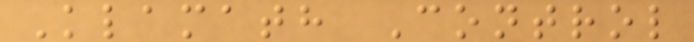Klamath Control
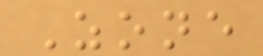Zone
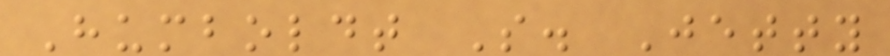Humboldt S. Jetty
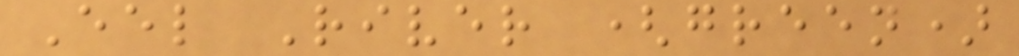Eel River (green)
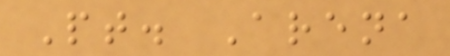Pt. Arena
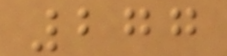277
